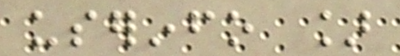userinfo ]
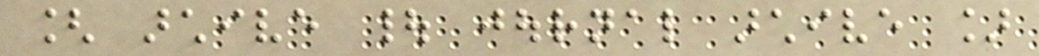[ archive | journal archive ]
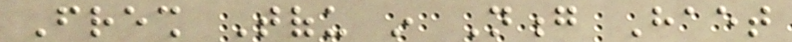Fresh Tofu in Nong Haet
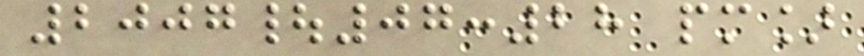2007|07:28 pm]
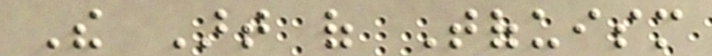The Art of Tofuism
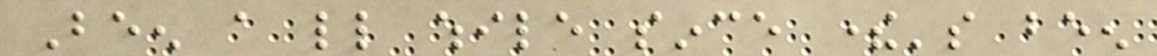Been a little while since there's been
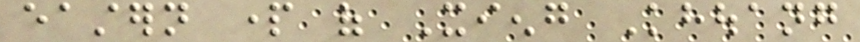eastern part of Xieng Khouang
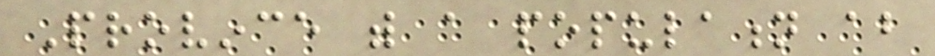Province with a population about
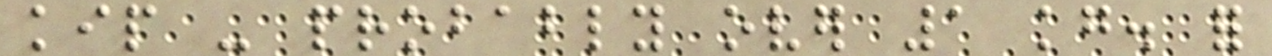kip - probably over 1 kg. for
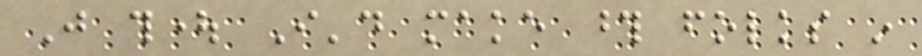Just thought I'd make those folks in
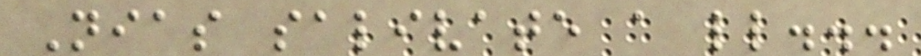Nias salivate a little...
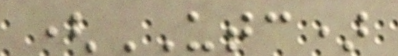(UTC)
